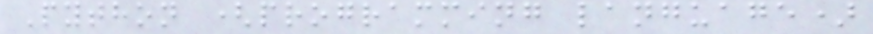Python (programming language)
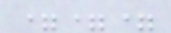===
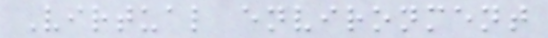Virtual environment
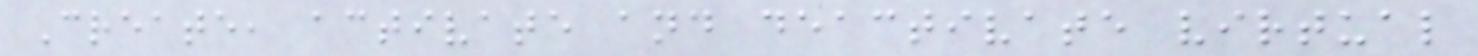Create, activate and deactivate virtual
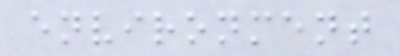environment
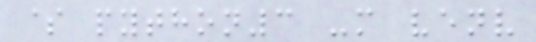$ python3 -m venv
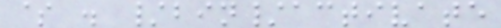$ . /bin/activate
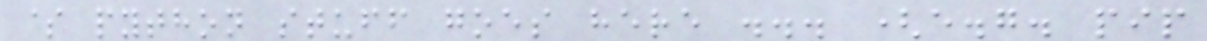$ python stuff goes here ... (e.g. pip
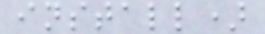install)
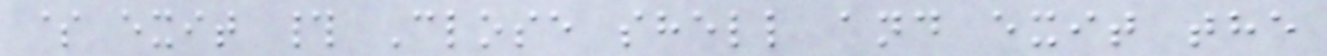$ exit # Close shell and exit the
